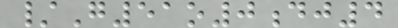/G51o0dj4
